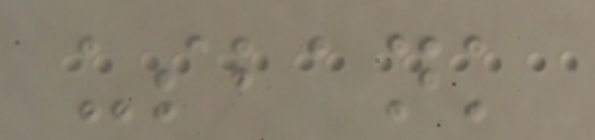usbank
